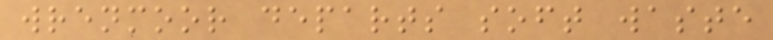wrenmoor departs soft waste
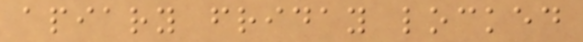apiary friday locked
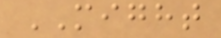MIGHT
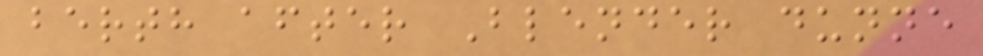berth after Blender dunne
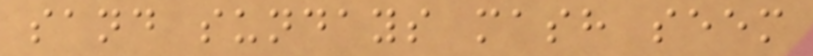sand sundays mash seem
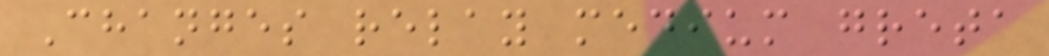Changes relay medium greta
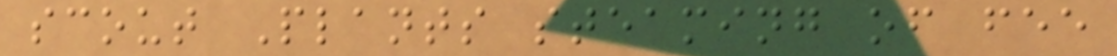scout Plants steaming of fee
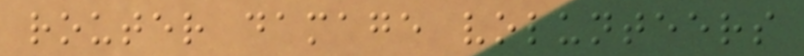router damage volunteers
